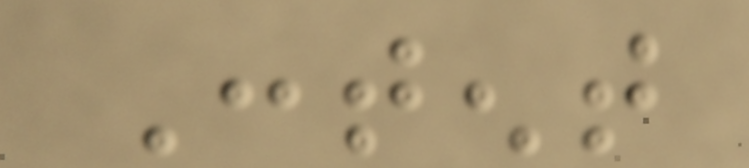Content
